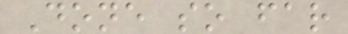Done so far
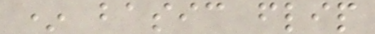* basic flip
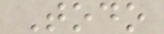Todo
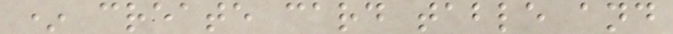* create card table and
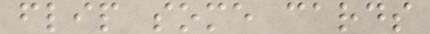flip some cards
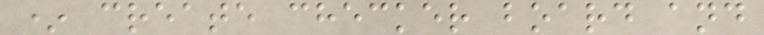* create checker board and
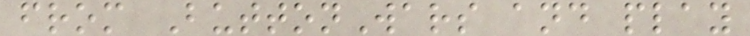from ButtonWars and play
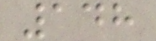148
